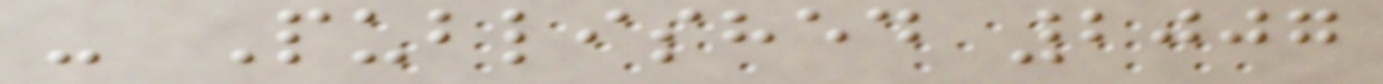- Published 2007
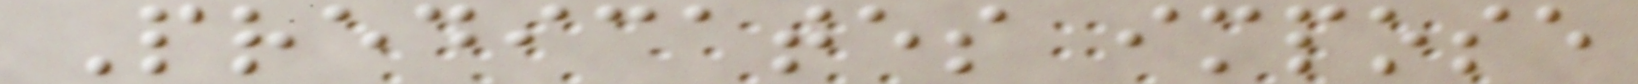Predicates impose
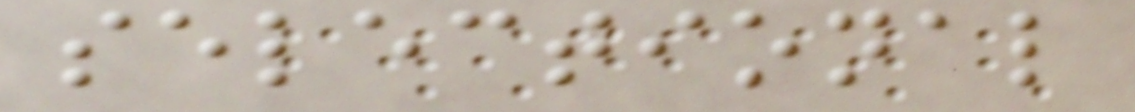selectional
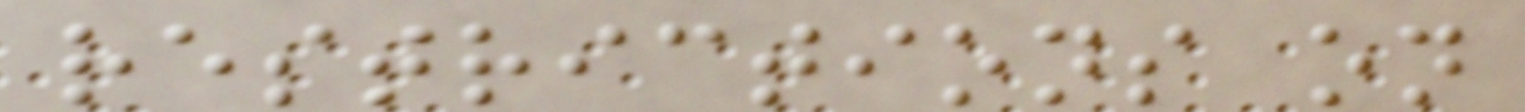restrictions on
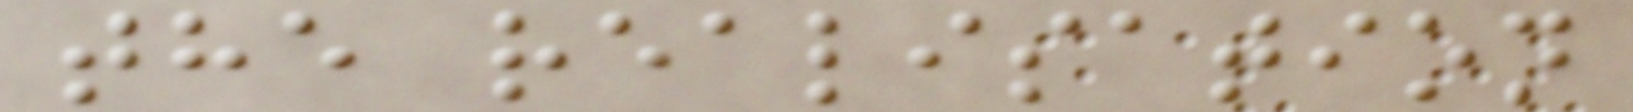the realisation
